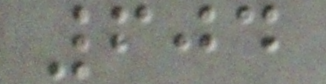604
